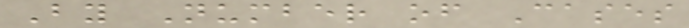By Number of Cases
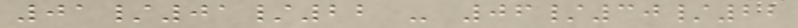01/01/22 - 06/30/22
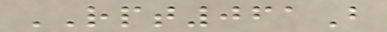RPT061B
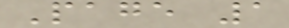Page 1
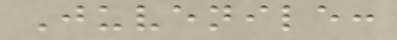Juvenile:
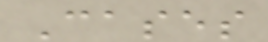Cases
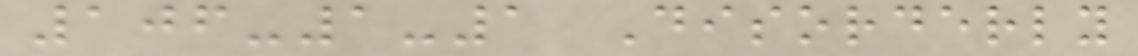106-1-1 Disorderly
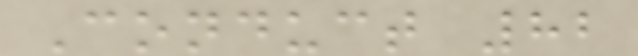Conduct 82
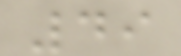49
